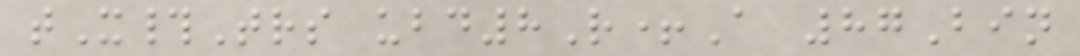tX#Trs ubd8R+A 87Bin
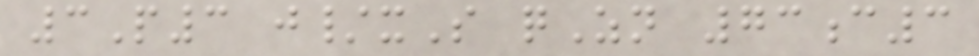3P3 j/xS qZn 73c3
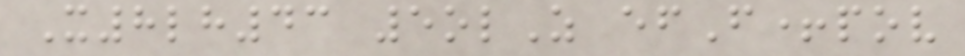X8lh43 5olZ efF+pov
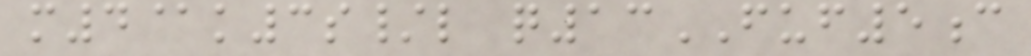m4@k3s/l q13FUF5c
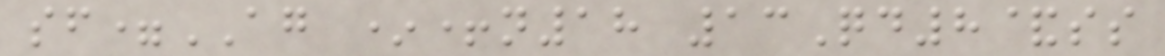sf=AG *+n18 13Qd8&ss
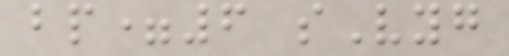bp=6 sVyg
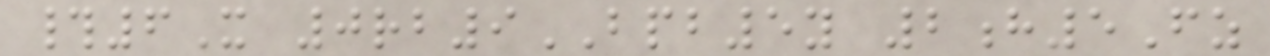#6X 0rb9BPB5y 2h5Fz
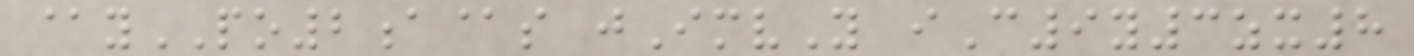@yPO2a@s jImvY iC9y3zx8
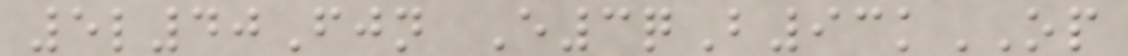5l40Fjn E3qB93kOP
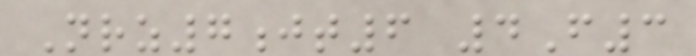Nrz7jt6 4F3
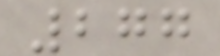277
